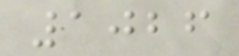1026
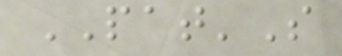PAT'S
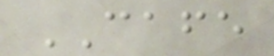CAFE
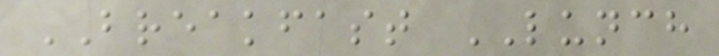BREAKFAST LUNCH
